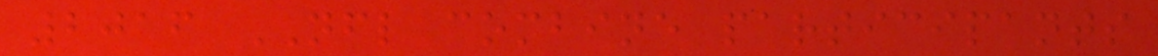2016 NFL combine participants
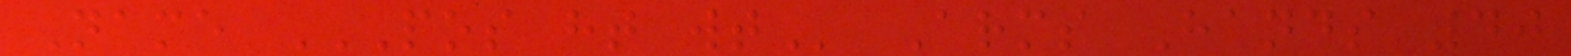Name POS HT WT Arms Hands 40
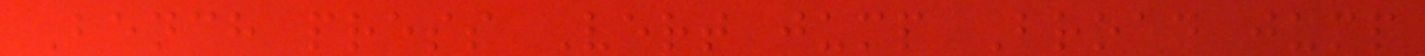Bench press Vert jump Broad jump
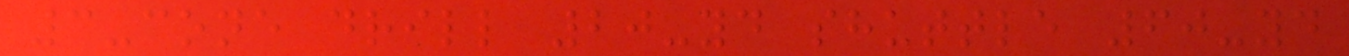3-cone drill 20-yd shuttle 60-yd
